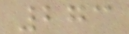273
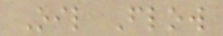Oil Flow
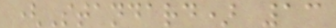(Standard) 13
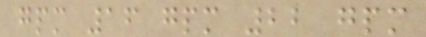gpm 16 gpm 22 gpm
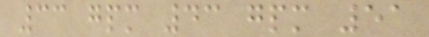33 gpm 43 gpm 51
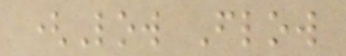(Low Flow
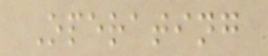Operating
